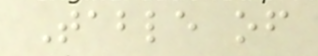Table of
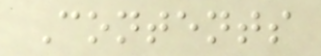Contents
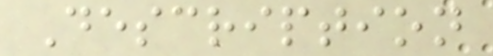Description
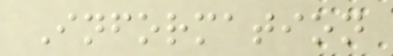Information
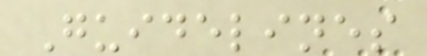Guidelines
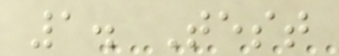1. Test
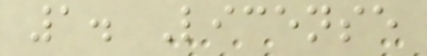1. License
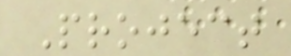Project
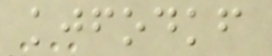kjfodkf
